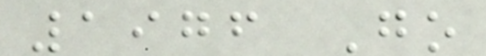1976 Go
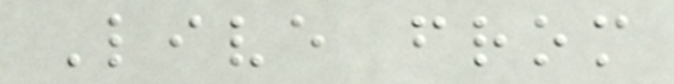Live from
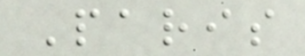Paris
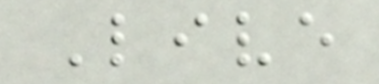Live
